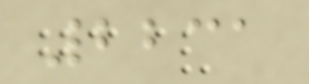2231
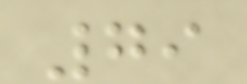79
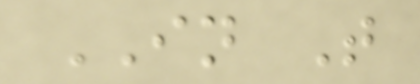IN T
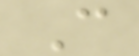C
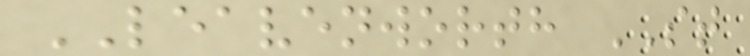LEAVENWORTH ST
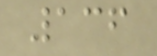136
